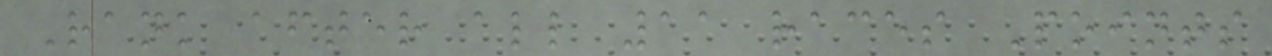Rank after all 11 races Points
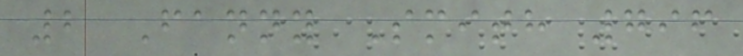2 Fanny Smith 796
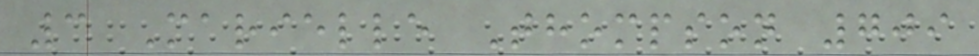3 Marielle Thompson 709
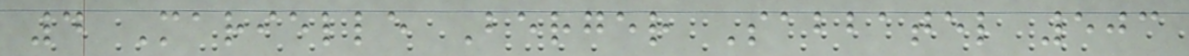4 Marielle Berger Sabbatel 503
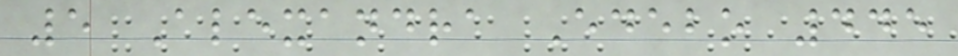5 Alexandra Edebo 445
